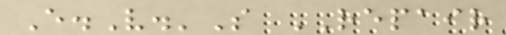E.V.'S REPAIR
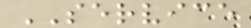SERVICE
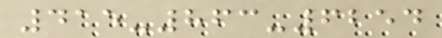415-863-6254
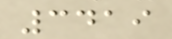3419
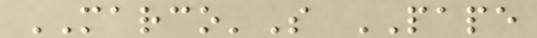MARCO'S PAPE
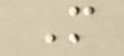M
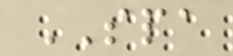SPA
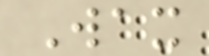Wax
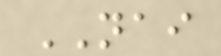NAI
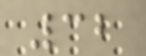32
